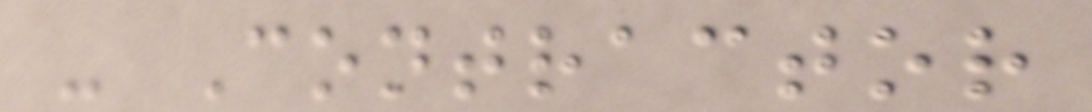- Contractor
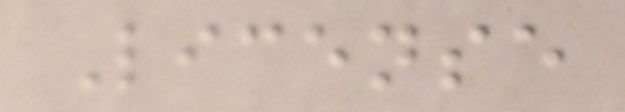License
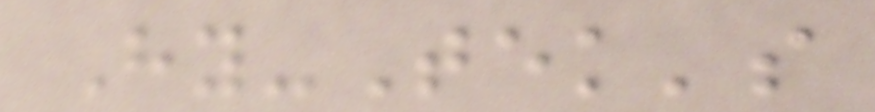Hy-Tek's
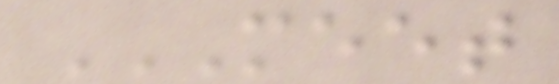MEET
